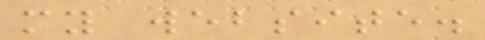my website.
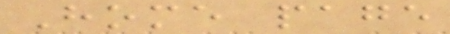Home page
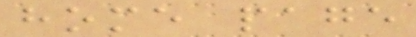home page
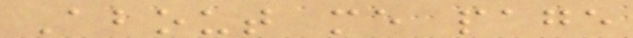About me page
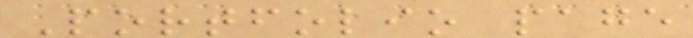Portfolio page
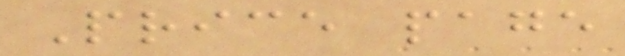Price page
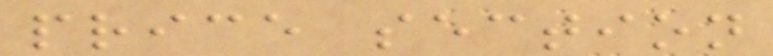price section
